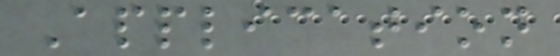Application
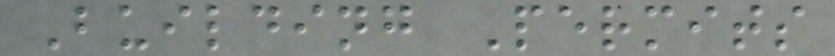Building Permits
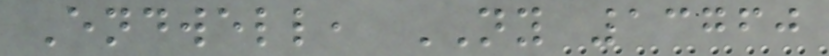Endwell, NY 13760
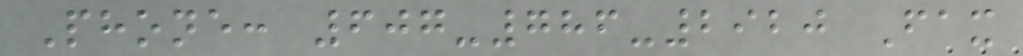Phone: 607-786-2920 Fax
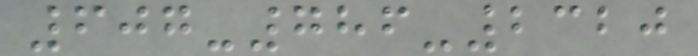607-786-2320
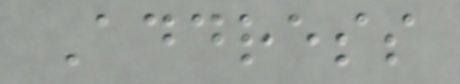Address
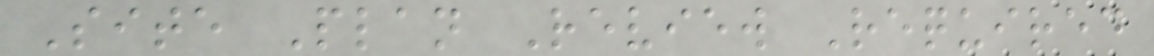Site Plan Review Required
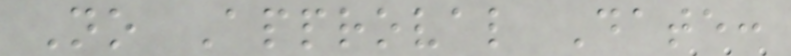No Approval Date:
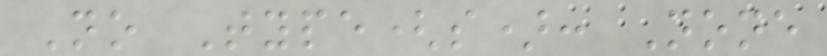No Type(s): None
